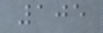105
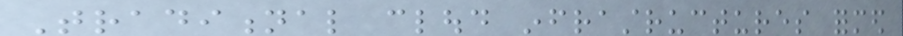Traditional cloud infrastructures formed
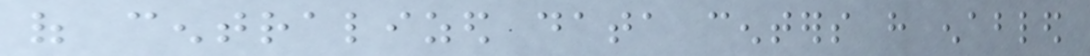of centralized data centers have enabled
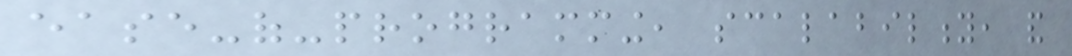ease-of-programming, scalability, and
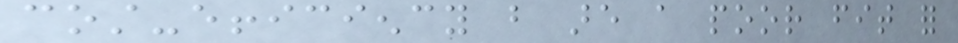cost-efficiency but are a poor fit for
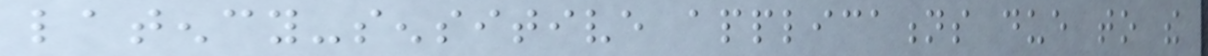latency-sensitive applications due to the
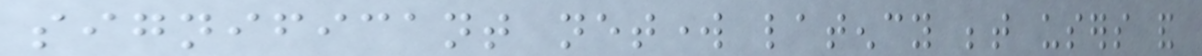significant network latency between users and
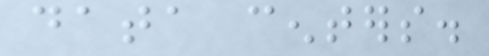data centers.
